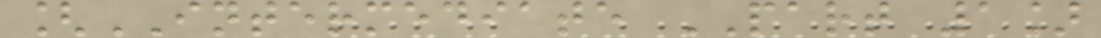[INTERMEDIATE PART 1]
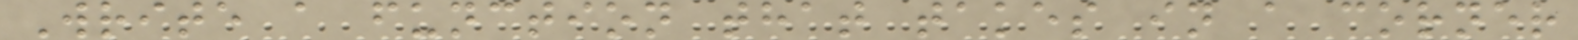Write a function that takes in a corner
